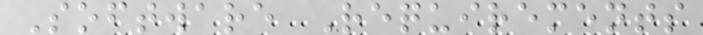Software Requirements
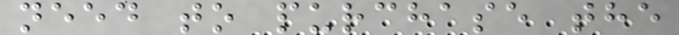need to purchase the
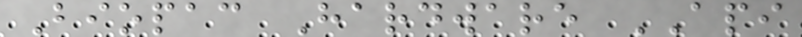Biopac Hardware API
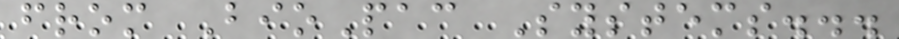from BioPac Systems...
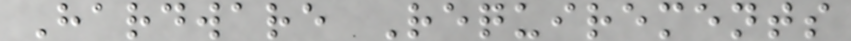Hardware Requirements
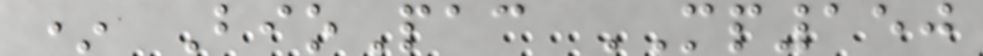* BioPac MP150
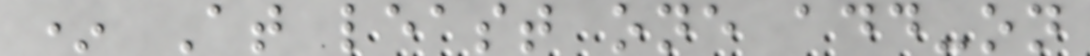* At least one add-on
